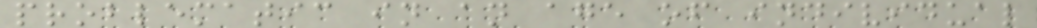problematic in an age of individual
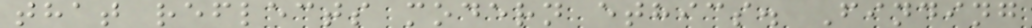that reflects modern ethics. Finding
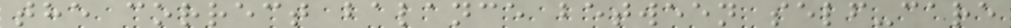the correct balance between self-care
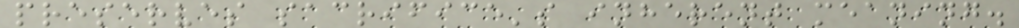preserves sacrifice's inherent meaning.
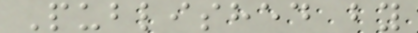Published by
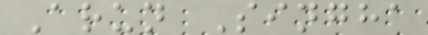Arun Singha
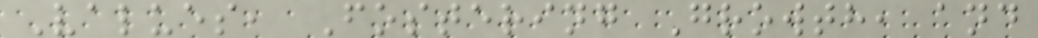Values, Fostering Growth, and
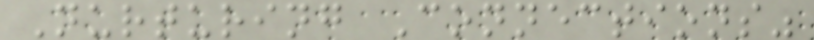Nurturing Connections"
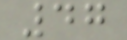47
